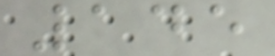145
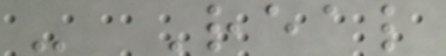- Real
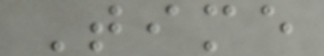Time
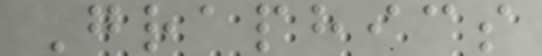Graphics
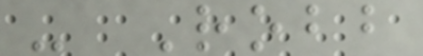- Robb
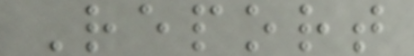Report
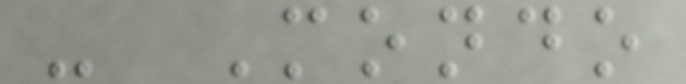- Mondo
